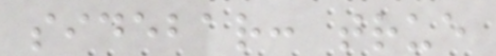sidebar: true
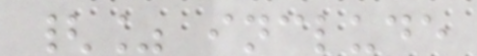{% include
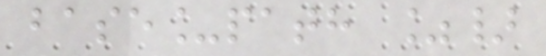base_path %}
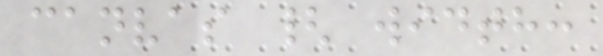canvas { width:
